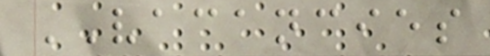VACANCIES
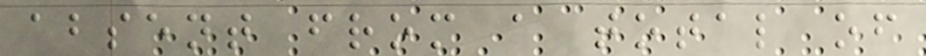absent from a total of
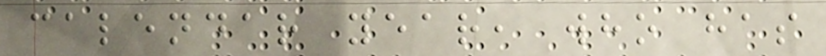calendar year, who has
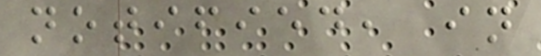notified, in
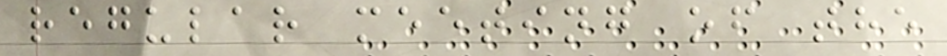regular meeting of the
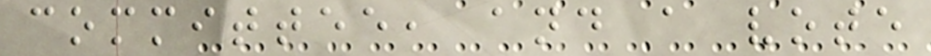committee, and a vote
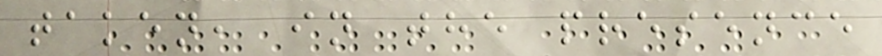taken, in the presence
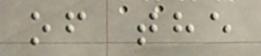of the
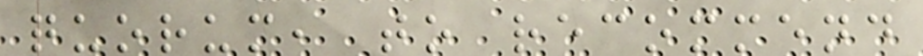quorum, to recommend
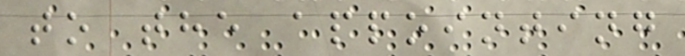to the appointing
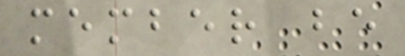member be
